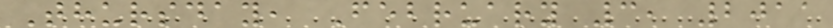Thursday, February 3, 2011
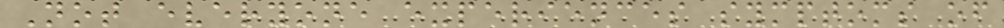Not everyone experiences symptoms of
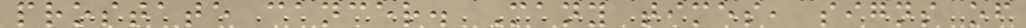prostate cancer. Many times, signs of
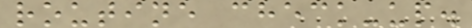routine check-up.
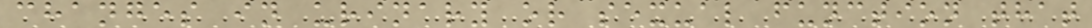changes in urinary or sexual function that
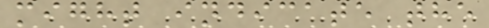might indicate the
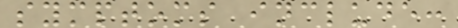symptoms include:
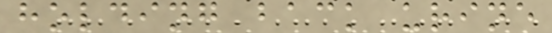holding back urine
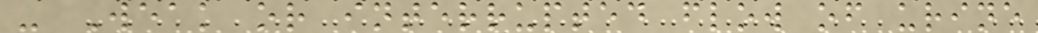- Weak or interrupted flow of urine
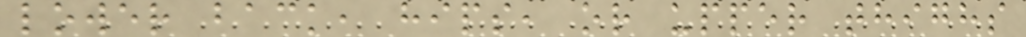lower back, hips, or upper thighs
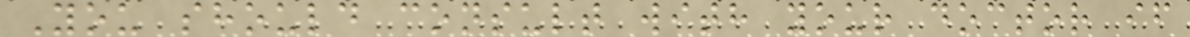You should consult with your doctor if
